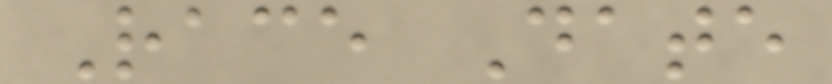Race Date
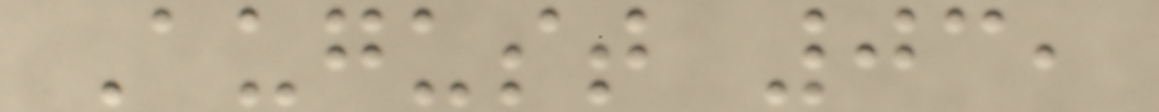August 03,
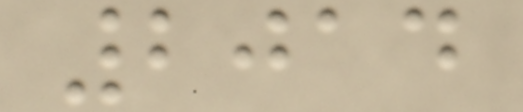2014
